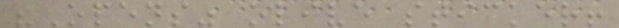"Opens" olive sticker!
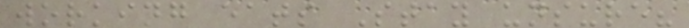working eats Stay unsure?
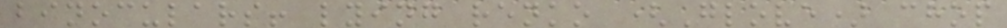binoculars! lying renko (Glove) chop
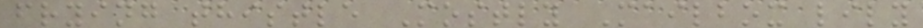frying thistle Mostly Mailbox lily
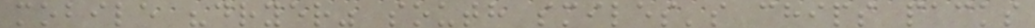mobile "dryer" south smiles's chips packs
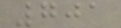701
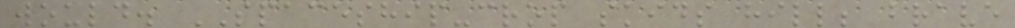would. SPACESHIP-crop skids hill; brave
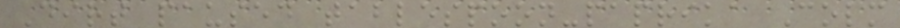Dirt paused tablespoon-paprika Colm
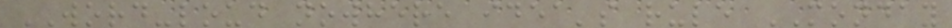WORD-loud nowhere idea's rule MONDAY
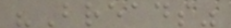"Breads"
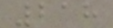218
